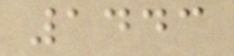1443
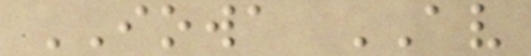IOWA AV
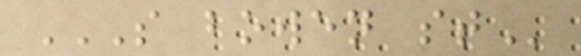S BOWEN ST
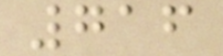716
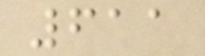611
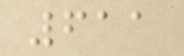611
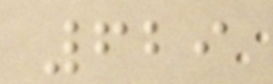629
